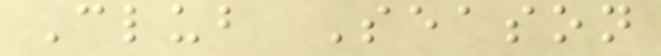Club Season
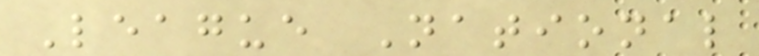League National
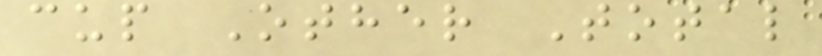cup Other Total
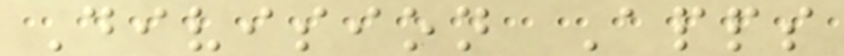Division Apps
